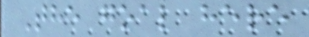The goal here
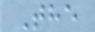The
